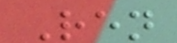Ren
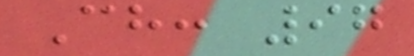Ch: 97
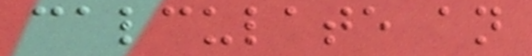calculate an
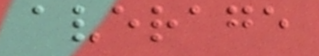average
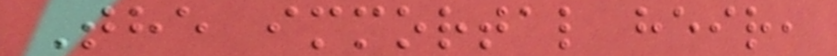The immortal heir,
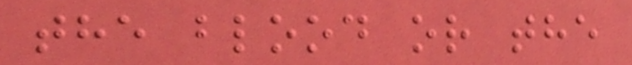the blood or the
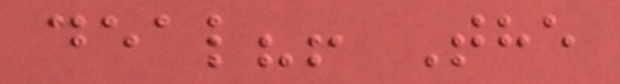deal?! The
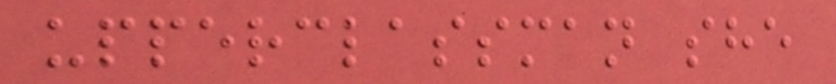upperclassman she
